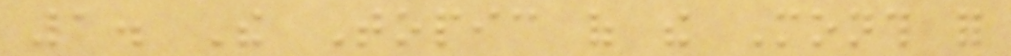1. The Topic of the Month for
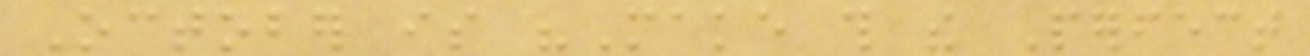October is "Make this the Perfect
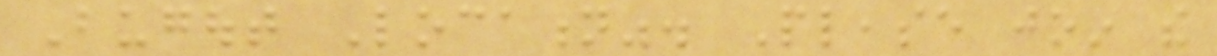Bugout Location". Please join the
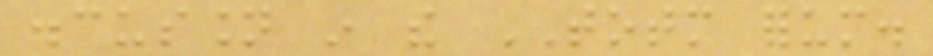discussion in the TOTM forum.
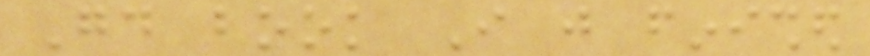Good book I just finished
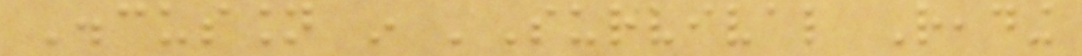Discussion in 'Survival Reading
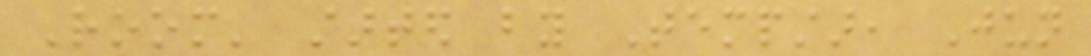Room' started by Tempstar, Jun
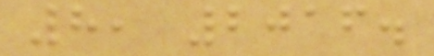8, 2016.
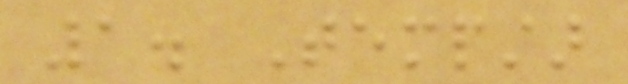1. Tempstar
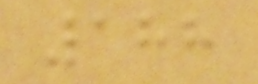188
